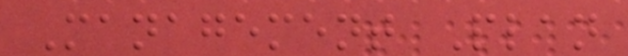Management Plan
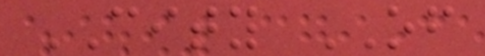CITY OF
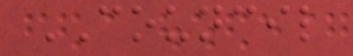COUNCIL
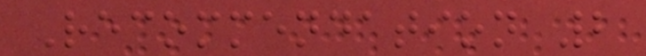Recommendation 2
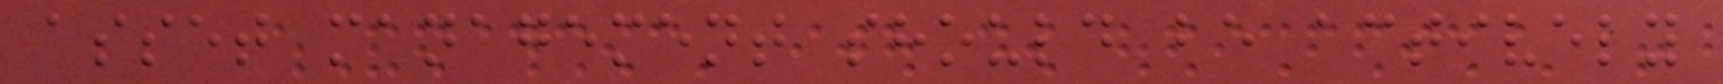asset management should be actively
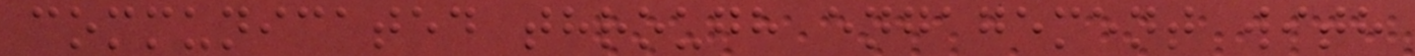communicated through engagement with
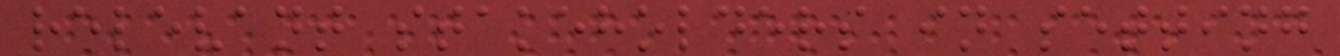relevant stakeholders in setting
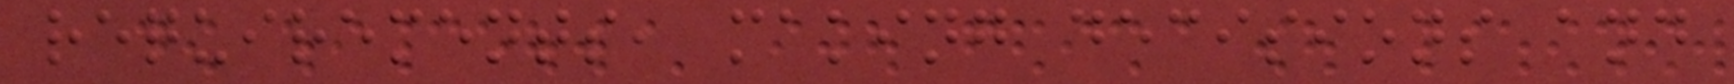requirements, making decisions and
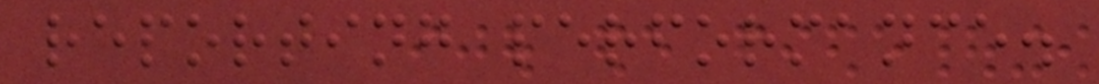reporting performance.
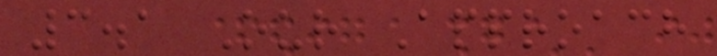3.1 Our Approach
